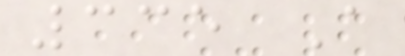335 A
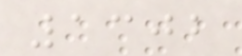1302
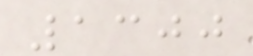1300
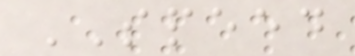SPEED
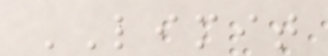LIMIT
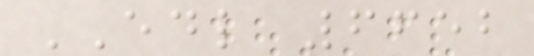EDL 6652
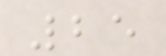25
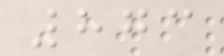873
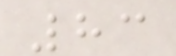83
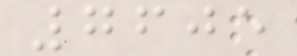7605
